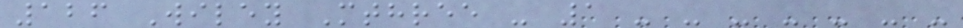126 Wiley Mthree - 1 - - - - - - -
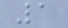1
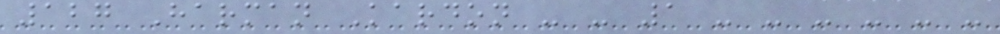127 Harman Kardon - - 1 - - - - - -
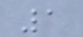1
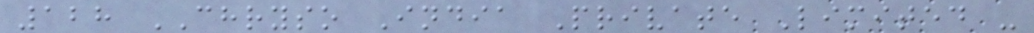128 CHRYSO India Private Limited -
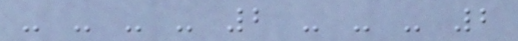- - - - 2 - - - 2
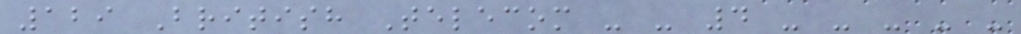129 British Telecom - - 4 - - - - -
